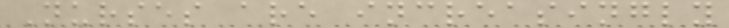Nurses are increasingly
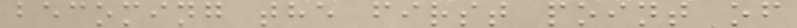becoming the first point of
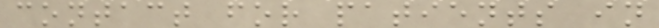contact for patients in
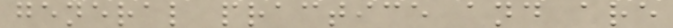general practice and are
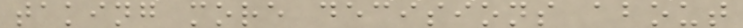taking more decisions about
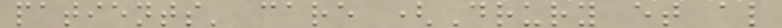patients' care (Drury et al
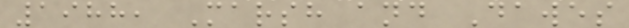1988, Marsh and Dawes
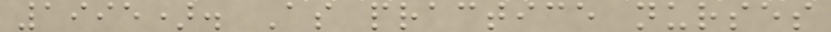1995). As practice nurses
